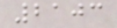2103
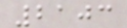2103
